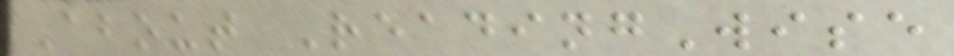About ReadingWise
